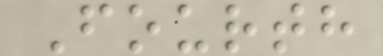Fourth
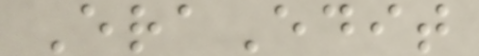EraEdit
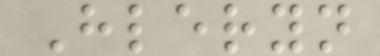Hleryn
